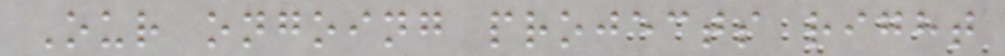Our ongoing projects right
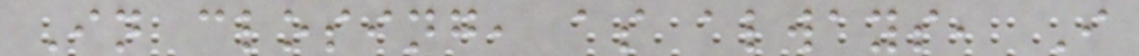In closing, as always, I
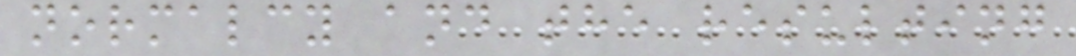normalcy and the resulting
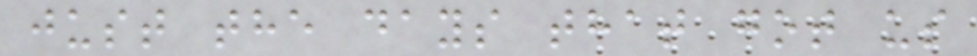just the days that got us
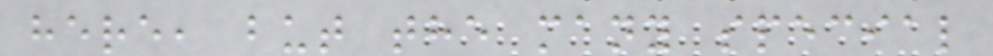here, but the many special
